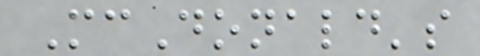McDonald's
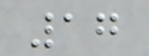17
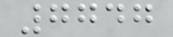7747
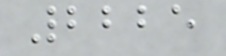2225
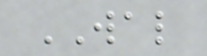WAL
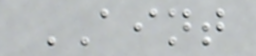AINT
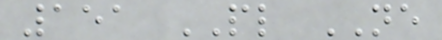151 PL NE
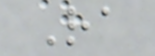Ra
